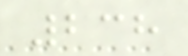238
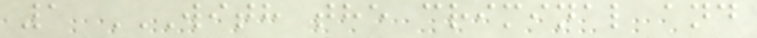1 WITH THE CRIMINAL AND
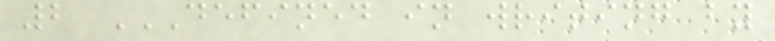2 DEFINED IN WRITING BY
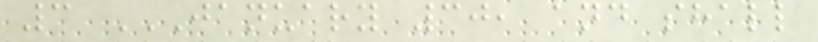3 JANUARY 30, AND SHALL
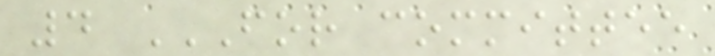4 FOR COMMITTEE
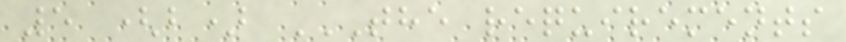5 (b) THE REQUIREMENTS
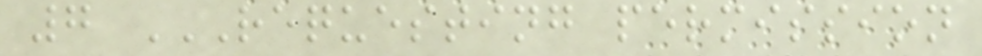7 REQUESTING PERMISSION
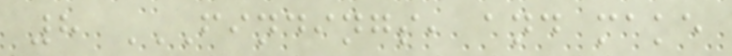8 FINDINGS, AND MAKE
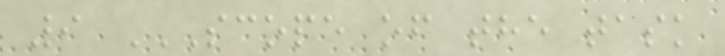9 SCOPE OF THE TASK
